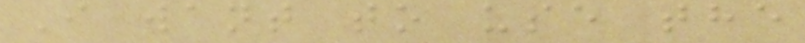I want to use the
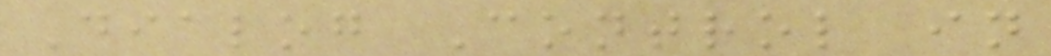Dialog Control in
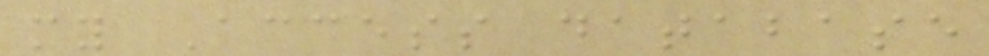my Access database
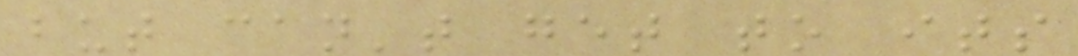but can't get to its
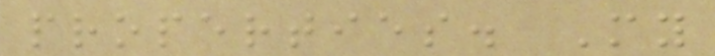properties. My
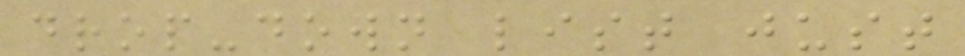drop-down list just
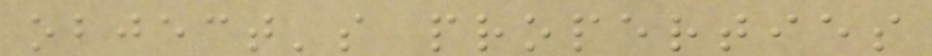object's properties
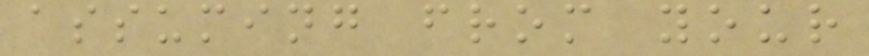assuming from your
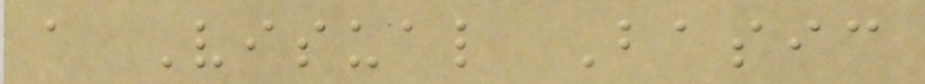a Visual Basic
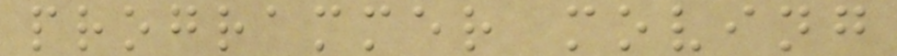programmer moving
